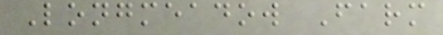Longmeadow Farm
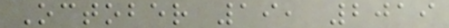October 19, 2019
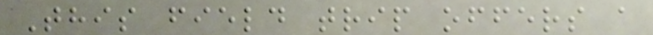This field trip offers a
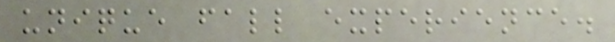unique fall experience.
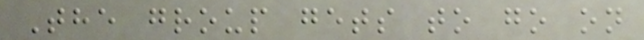The group gets to go on
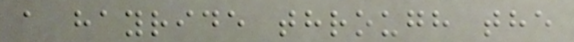a hayride through the
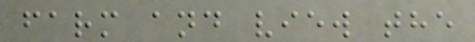farm and view the
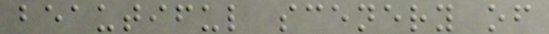beautiful scenery of
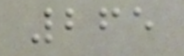265
